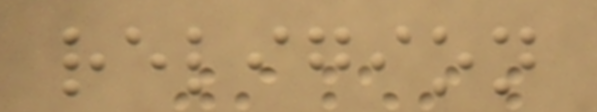religion
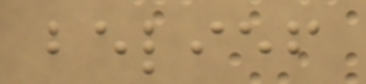belief
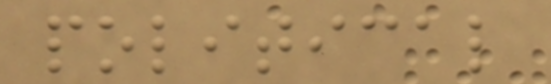political
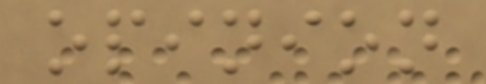opinion
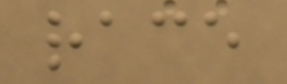race
